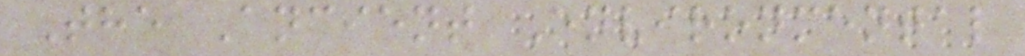The Ancient Environmental
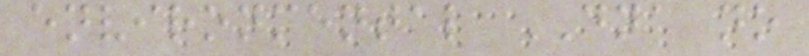environmental DNA no
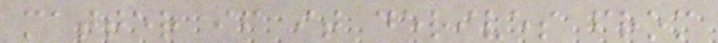matter if it derives from
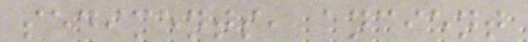sediments, ancient
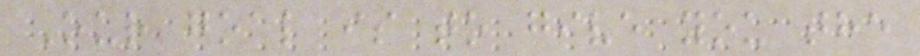Our goal is to give you the
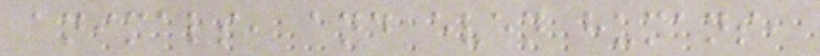animals, and even humans,
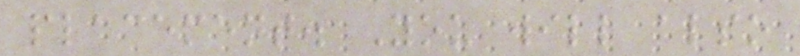placement. You will also
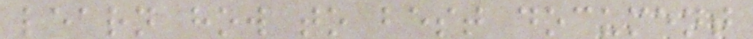learn how to best document
